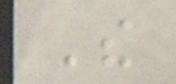The
